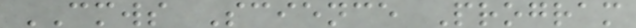CMWS Science Program
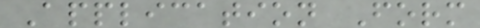Application Form
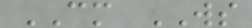CM WS
